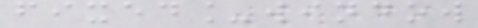fixed_window
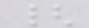{
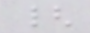{
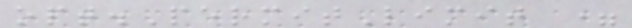opt.PermitLimit =
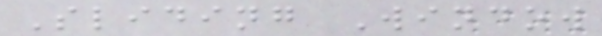Sliding Window
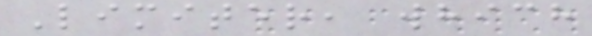Limiter, which
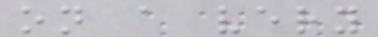on a very
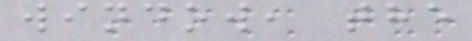window, the
